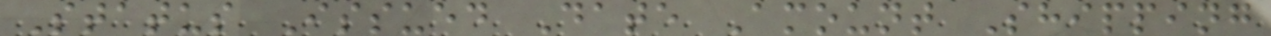Status Issued Date Amount Shipping
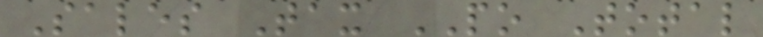Sales Tax PO Total
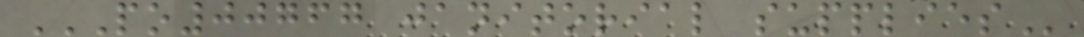PO00767 JANITORIAL SUPPLIES
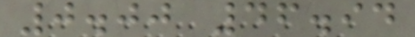0.00 46.94
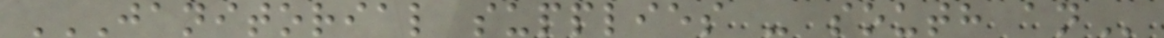JANITORIAL SUPPLIES - SOUTH AN
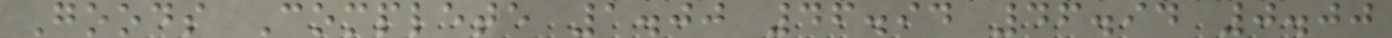Goods Complete 1.00 46.94 46.94 0.00
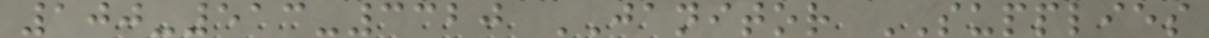100-513-3320 JANITOR SUPPLIES
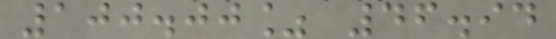100.00% 46.94
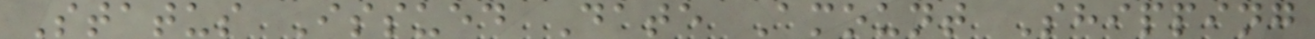Status Issued Date Amount Shipping
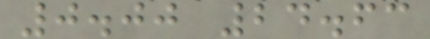0.00 24.63
